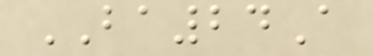BA24A
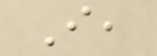I,
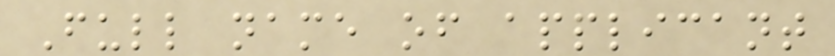Full name of applicant
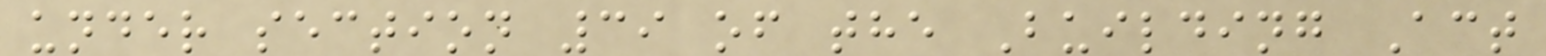under section 39 of the Building Act
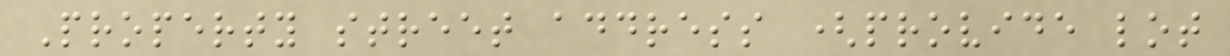Property street address (provide lot
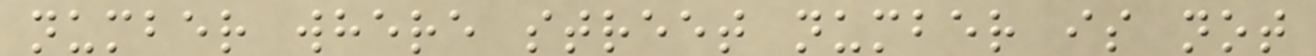number where street number is not
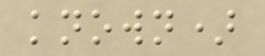known)
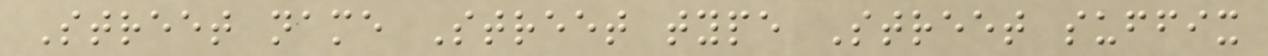Street name Street type Street suffix
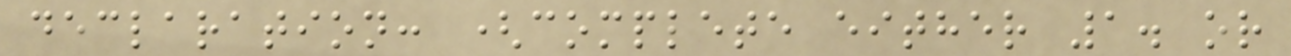declaration: (complete either 1. or
